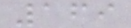169
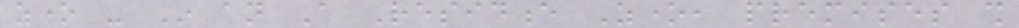zone - In an A Residence Zone, premises shall
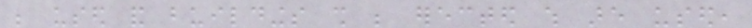be used and buildings shall be erected which are used,
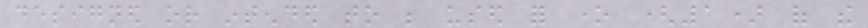designed or intended to be used for one (1) of the
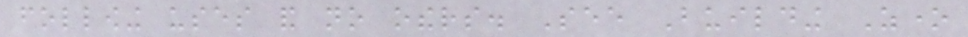following uses and no others. See Building Zone
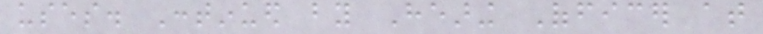uses. Continued by Hearing Officer at
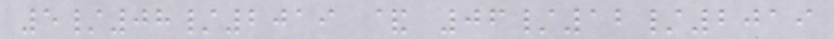5/08/2019 & 06/12/2019
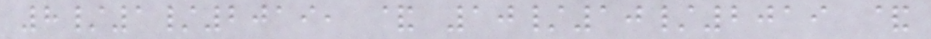8/1/2019, & 10/10/2019 &
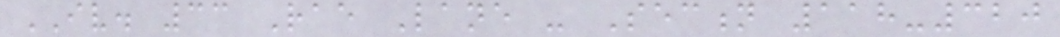IV. 33 Rae Lane - Section 118-320
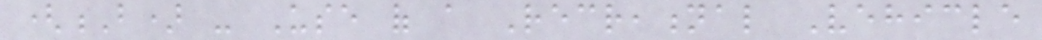(B) - Use of a Recreational Vehicle
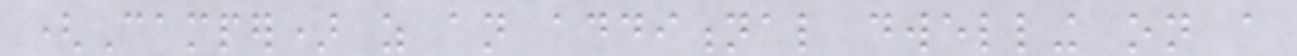(Camper) as an additional dwelling on a
